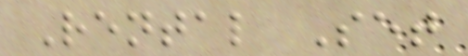Rental Set
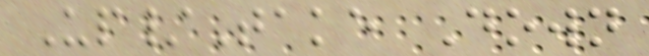Up/Take Down
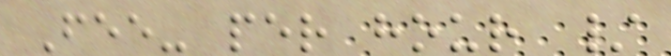Fee- per hour /
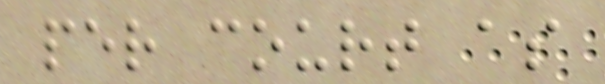per court as
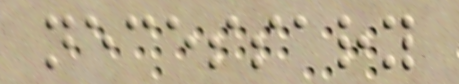necessary
